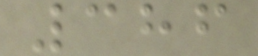386
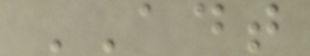ADT
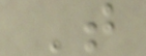T
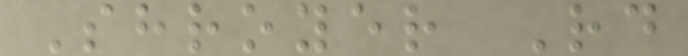Shroyer Rd
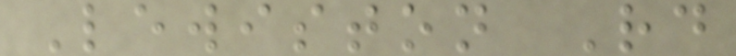Lewiston Rd
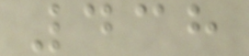438
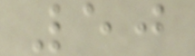50
